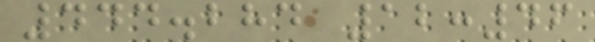444.284 12:46
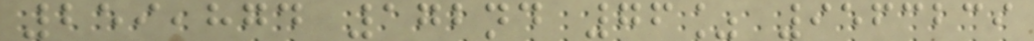259,874 172nd 76% 9563239
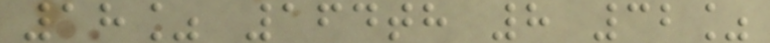18% 164th 8 32%
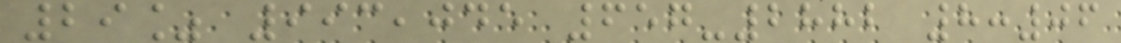29% 993,045 657-2882 8:06
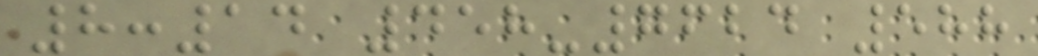8:14 458-7624 588
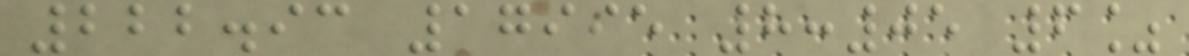222.93 17995 8:05 6%
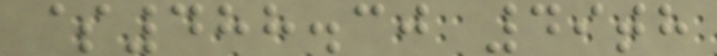$488.30 49th
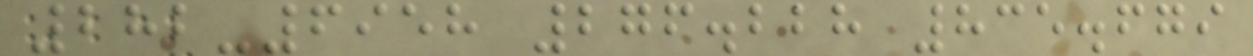282-6958 276.228 835.679
